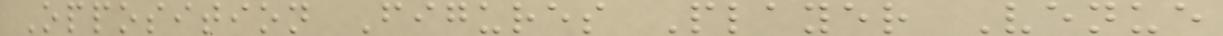Opposition Figures Player Venue
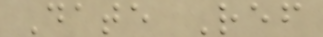Date Ref
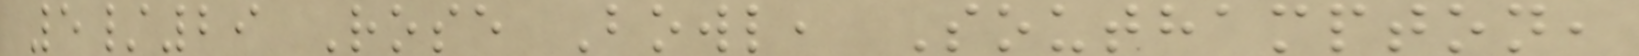5/29 Rose Bowl, Southampton,
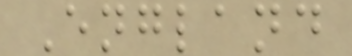England
